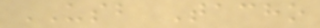USB Tacho
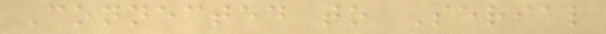Connected to Serial
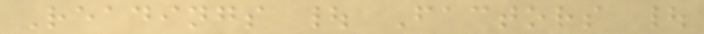Readings | Factors |
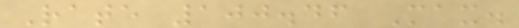Rate 100.46 Max.
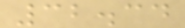32.34
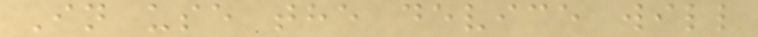In use the device will
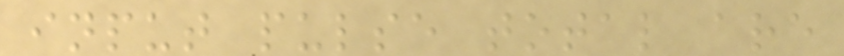input pulse total are
